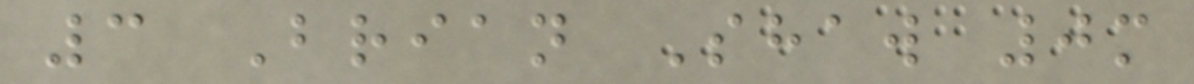3 Brian Shaw 0m
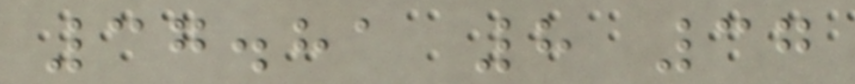37.81 8 37
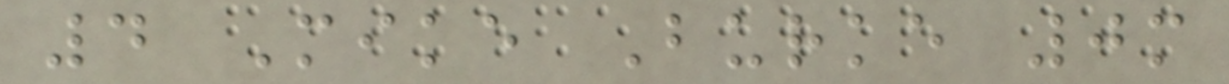4 Mike Burke 0m
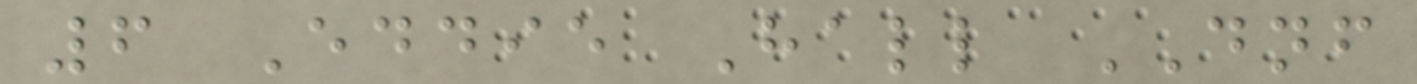6 Eddie Hall DNF
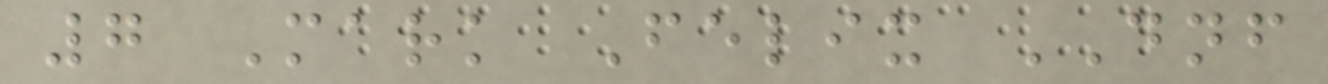7 Mark Felix DNF
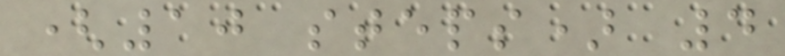(10 steps) 4
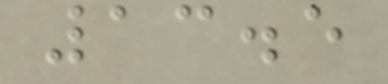13.5
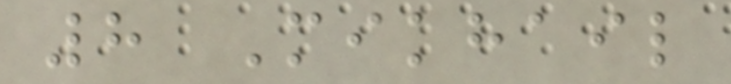8 Mikhail
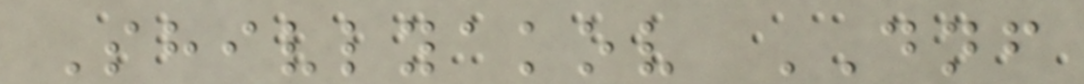Shivlyakov DNF
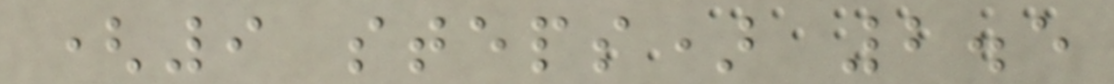(9 steps) 2.5
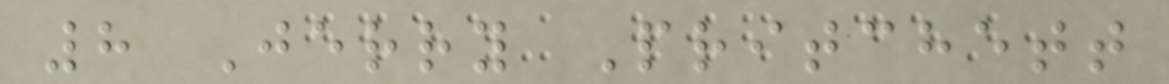8 Jerry Pritchett
